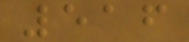516
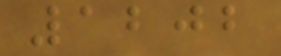1202
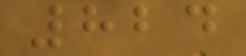824
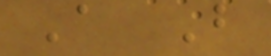A B
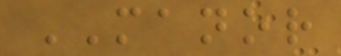MANOR
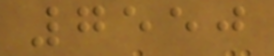7550
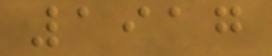1917
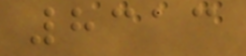8313
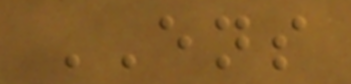ENS
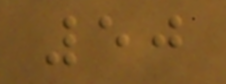50
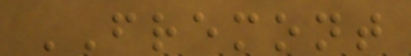FREMONT
